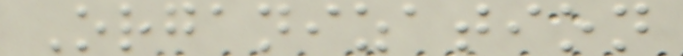Organization
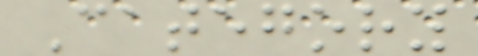Category
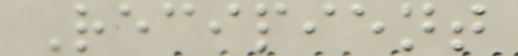Recipient
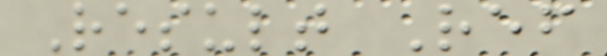Result Ref
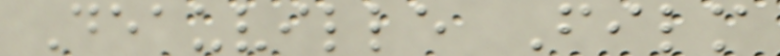Deauville Film
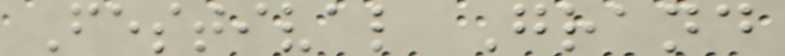Festival Grand
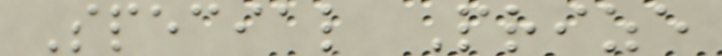Special Prize
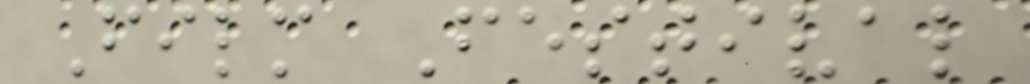Film Festival
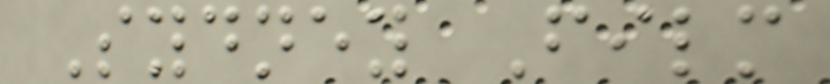Sydney Film
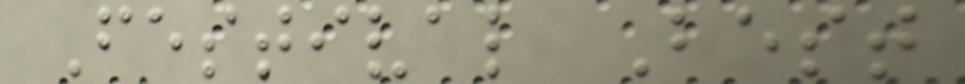Festival Best
